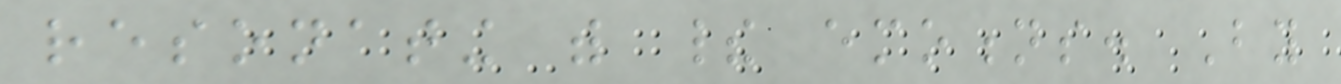resonating with their emotions. By
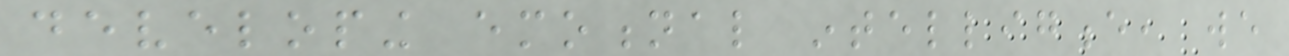developing emotional intelligence, we
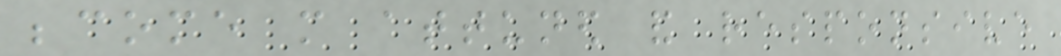become more attuned and responsive
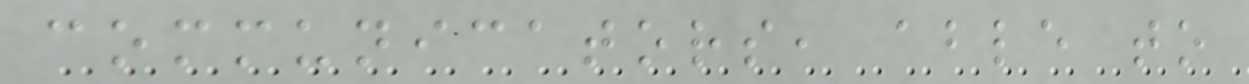communicators, able to
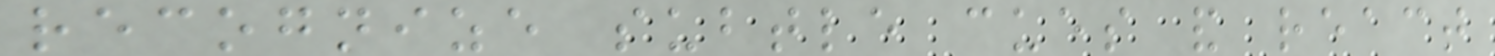recognize subtle cues and react
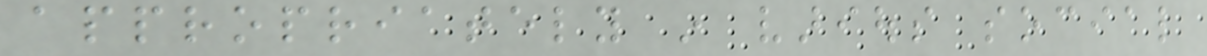appropriately in various social
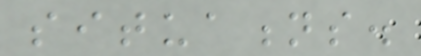situations.
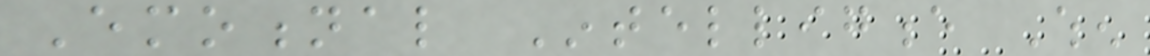Emotional Intelligence When
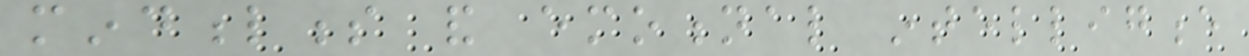mindfulness and emotional intelligence
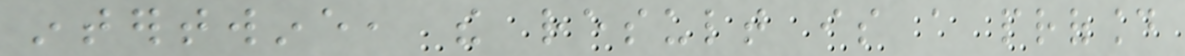intertwine, the result is a profound
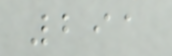291
